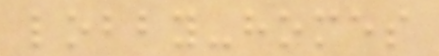lobby-homes
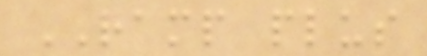RAMP plus
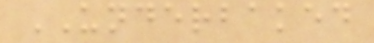UNDERBAKED
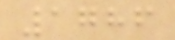1786
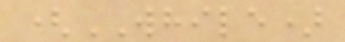(WHILE)
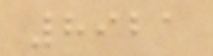8921
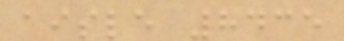aisle 8435
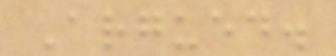Argued.
